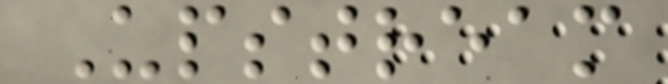Upstream
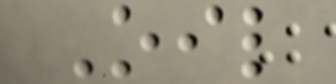Oil
